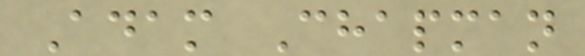Adam Chapman
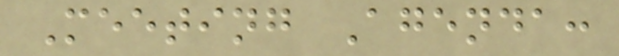Meeting Agenda:
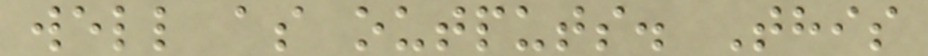well as outputs. This
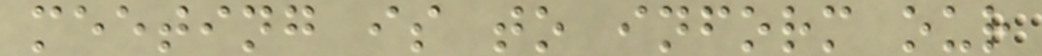meeting is to inform our
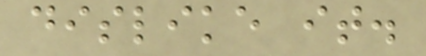dislike it.
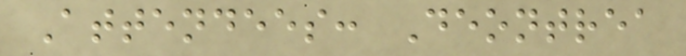Attendees: Deontrea
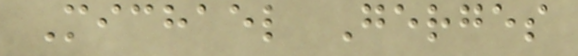Michael Gerges
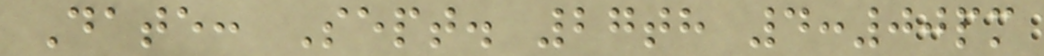Date: Sept. 27th 4:00pm
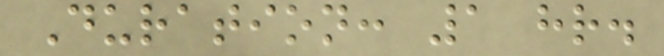Duration: 1 hr.
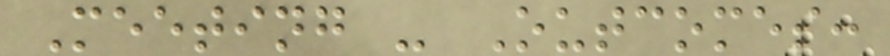Meeting - Outcomes:
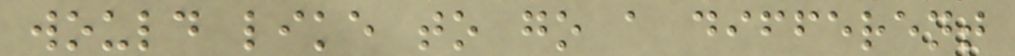would like to go a different
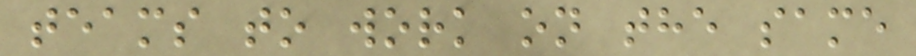teams to work on the same
